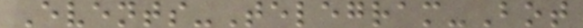Events-Telegram-Bot
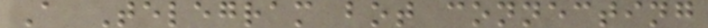A Telegram bot connecting
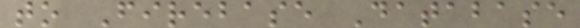to Firebase Database
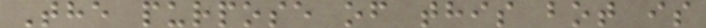The purpose of this bot is
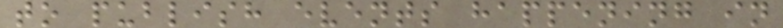to publish events happening in
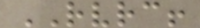RVRC!
